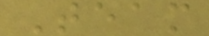Team
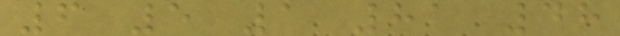6 5 1 81 48
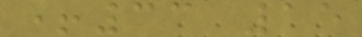+33 15
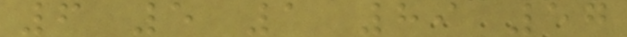6 5 1 89 57
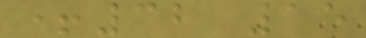+32 15
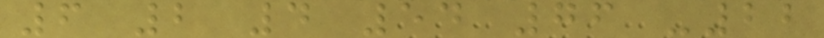6 2 4 54 76 -22
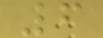6
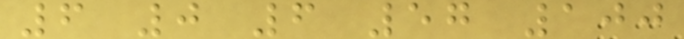6 0 6 57 100
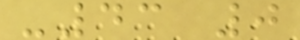-43 0
